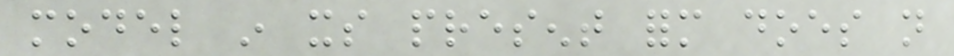model in its present form does not
